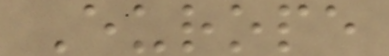Europe
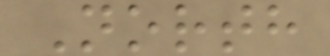North
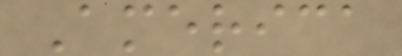America
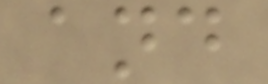and
